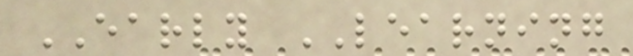EARLY LEARNING
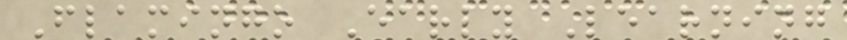Flamingo Early Learning
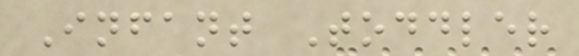Infant Toddler
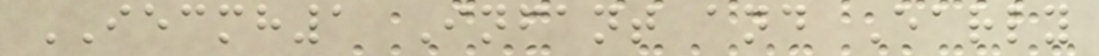IECMH1 Infant and Early
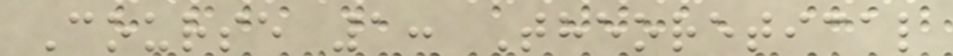Course 1: Theoretical
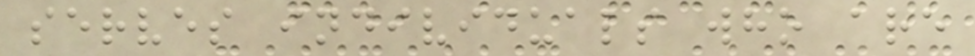serves individuals who are
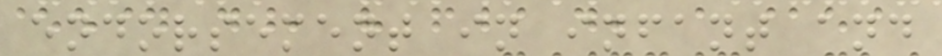endorsement in infant and
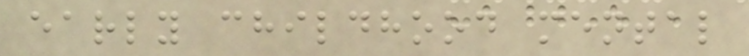early childhood mental
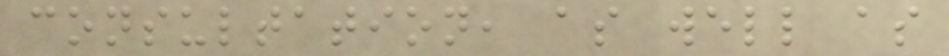consultation, as well as
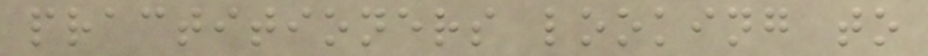practitioners looking to
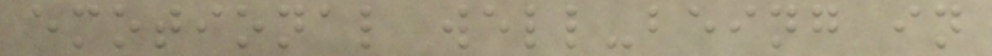emotional well-being in
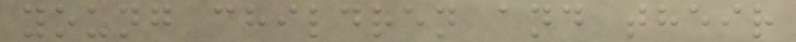young children and their
